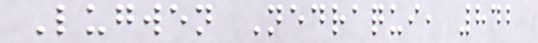Lugwen Nedraqui, 842
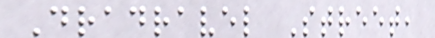Dradravel Street,
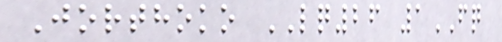Jorthoko LQ26 1FQ
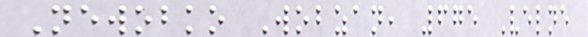Newobko Wobzan, 675 Velne
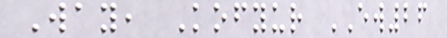Way, Kofyur EW26
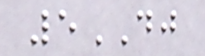5DJ
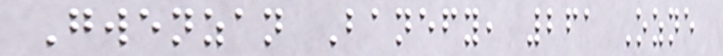Gwenzan Banefy, 261 Ozne
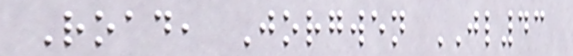Road, Jorgwen JL43
